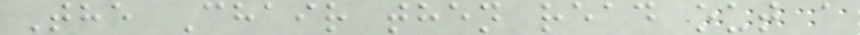The Chair then read out a
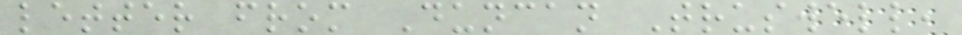letter from Duncan Truswell,
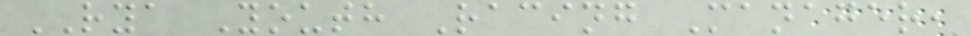RYA Youth Racing Manager,
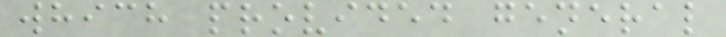which provided general
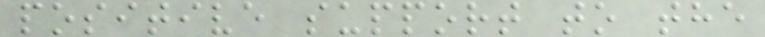positive support to the
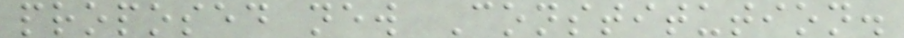proposed new Constitution.
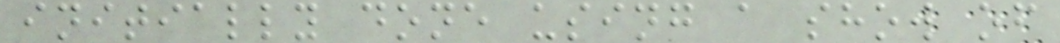initially done using a show of
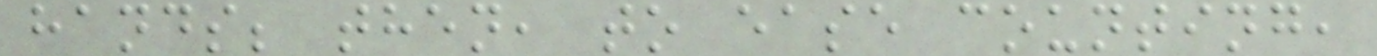hands; then, to ease counting,
